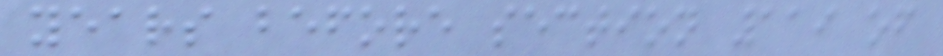years before section 119 of
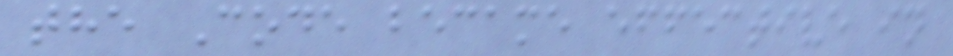the Code became effective in
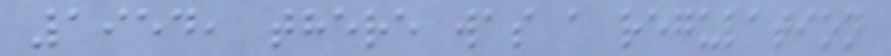1954, there was a regulation
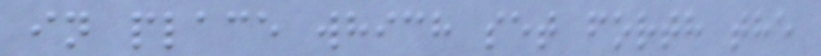in place which set forth the
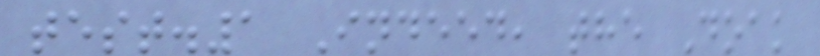test.1 Indeed, the Doak
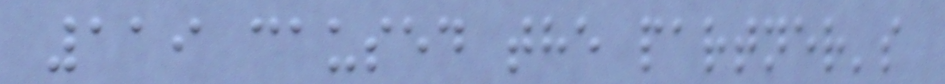119 caused the partner's
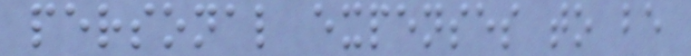personal expenses to be
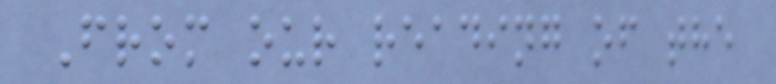From our reading of the
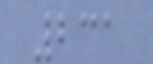231
